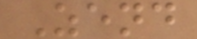Zend
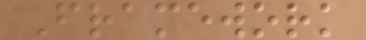Framework
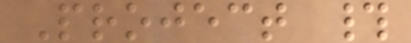Project #
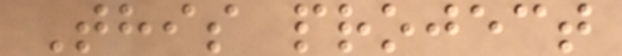This project
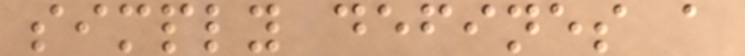simply defines a
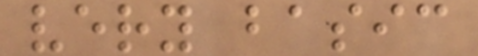very basic
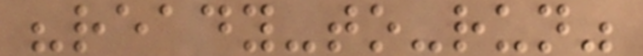"ready-to-run"
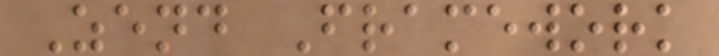Zend Framework
